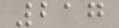217
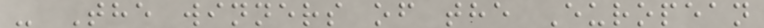- The winners of the European
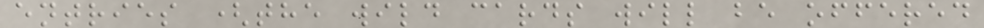entries (the wild cards will be offered
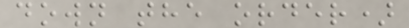down the order)
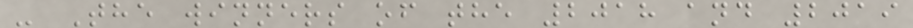- The winners of the 2018 and 2019
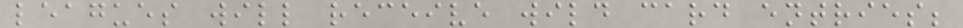leagues will receive wild card entries;
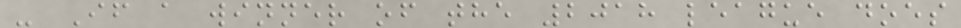- If a winner of the 2018 league does
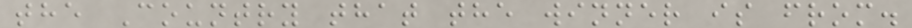the Country that the winner is from.
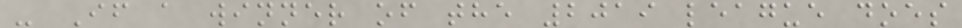- If a winner of the 2019 league does
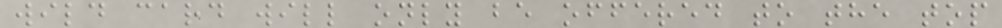wild card will only be offered to the top
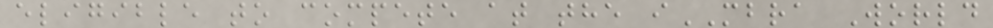eligible to compete at the iMBRA World
